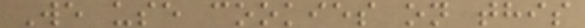We use cookies on this
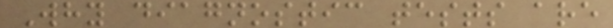Why diagnostic tests are
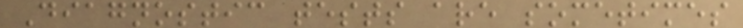Diagnostic tests are sometimes
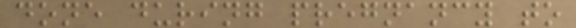done during pregnancy to
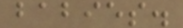babies.
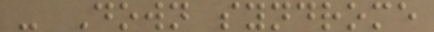- Down syndrome
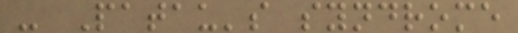- Patau's syndrome
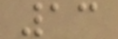13
